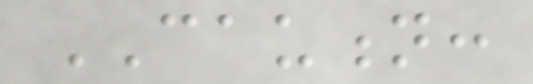CAUTION:
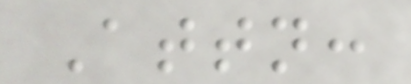Attn:
